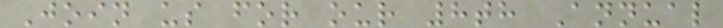Join us for our 8th Annual
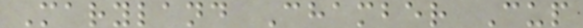Maryland Chamber Cup
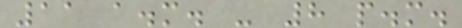11 a.m. - 8 p.m.
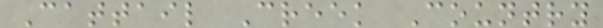Cattail Creek Country
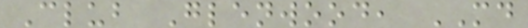Club Glenwood, MD
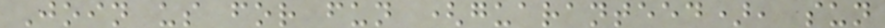Join us for fun (guaranteed), sun
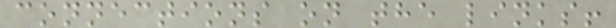connections on the links!
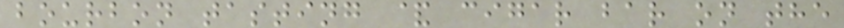bourbon tasting & cigar bar on the
